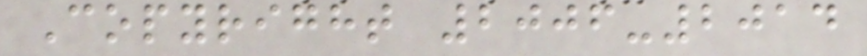Copyright 2006-2014
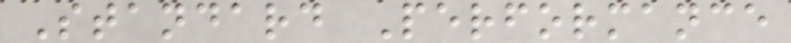Standard Performance
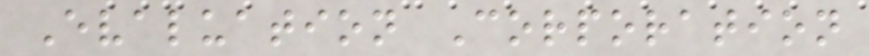Evaluation Corporation
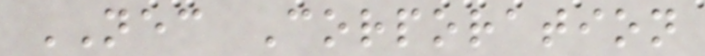NEC Corporation
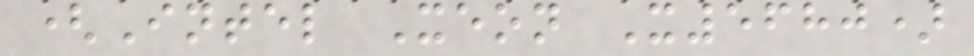(Intel Xeon X5680)
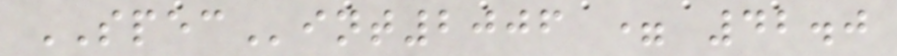SPECint2006 = 42.0
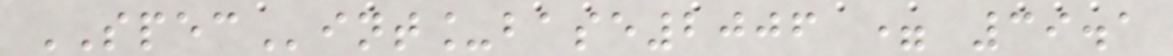SPECint_base2006 = 39.1
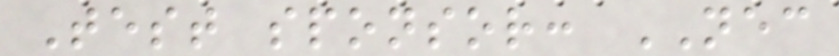Test sponsor: NEC
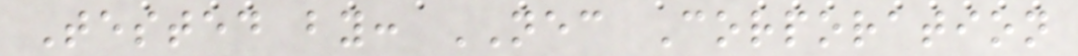Tested by: NEC Corporation
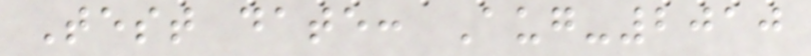Test date: Aug-2010
